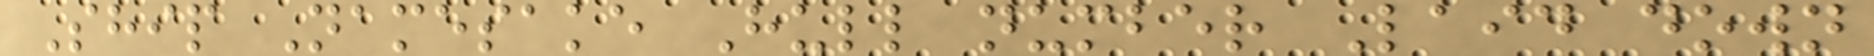Ship Namesake Hull number Laid down
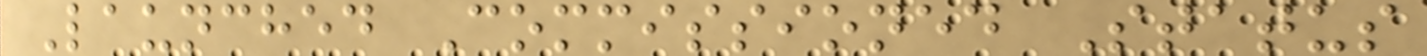Launched Commissioned Status
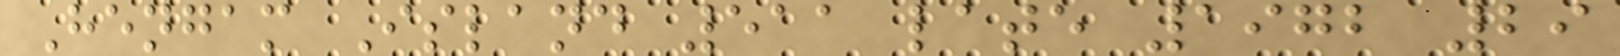Hengam Island 511 late 1972 29
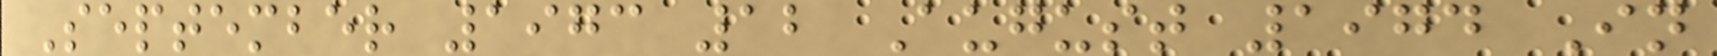September 1973 12 August 1974 In
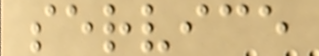service
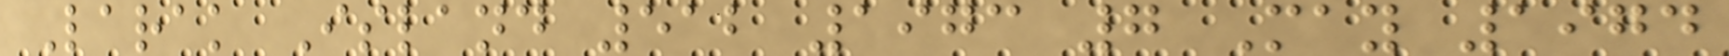Larak Island 512 1973 7 May 1974
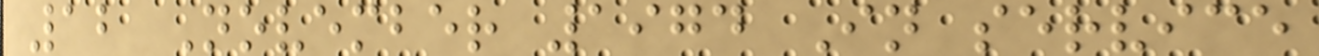12 November 1974 In service
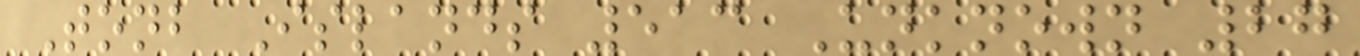Tonb Islands 513 Unknown 27
